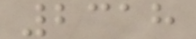2318
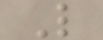L
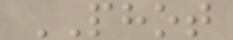PHOT
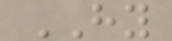HY
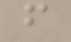f
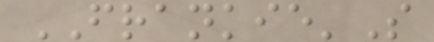FRANKIE'S
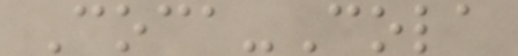Coca-Cola
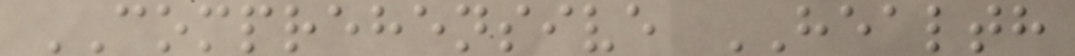COMPREHENSIVE HEALTH
